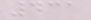431
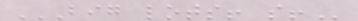BIG LOTS! S!
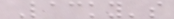Lacky's
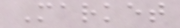Market
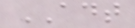ADT
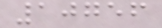10756
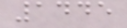1445
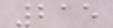215
